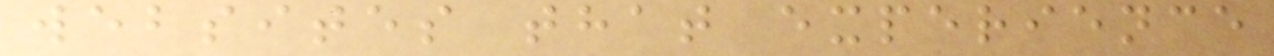websites that experience
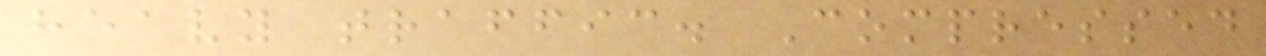heavy traffic. Compressed
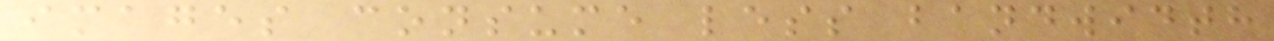images consume less bandwidth
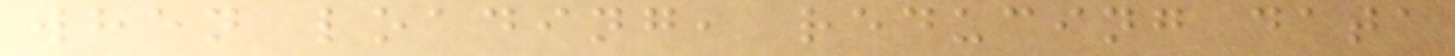when loading, reducing data
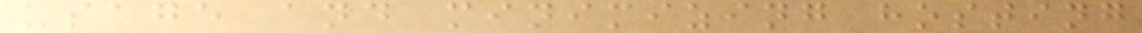usage and minimizing hosting
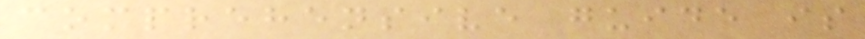comprehensive guide is
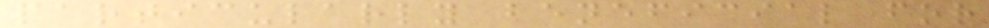particularly beneficial for
